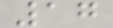17
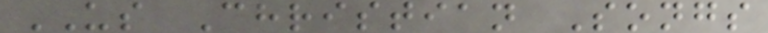US Christian Songs
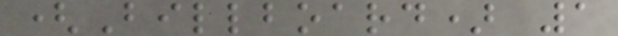(Billboard) 1
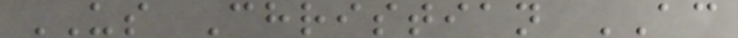US Christian AC
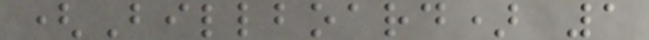(Billboard) 1
